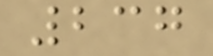237
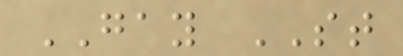GAY ST
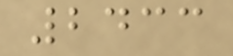2433
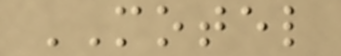MOTEL
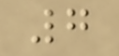7
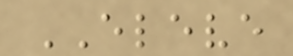ELEVE
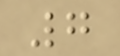7
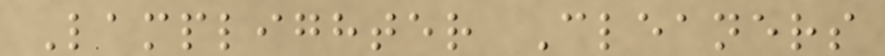Lamplighter Cleaners
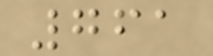761
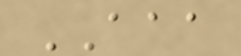AAA
